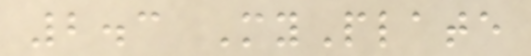2.3 MyPlate
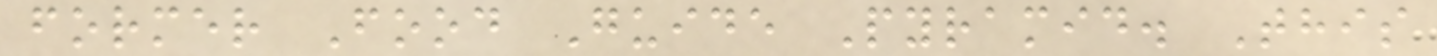former Food Guide Pyramid. This
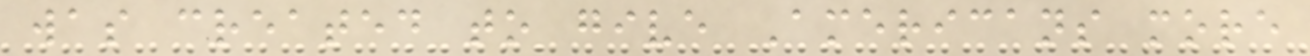was created to give Americans more
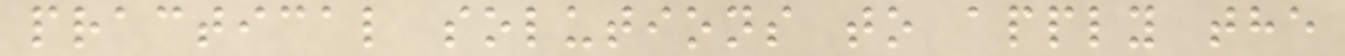practical solutions to apply the
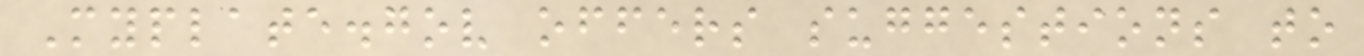Myplate.gov offers suggestions to
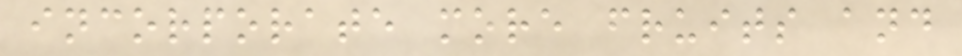incorporate more fruits and
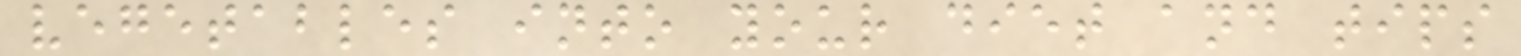vegetables into your diet and tips
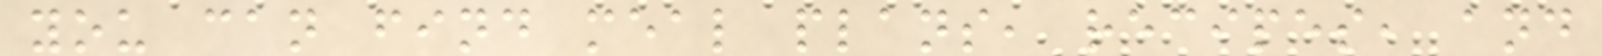you can find meal plans, recipes, and
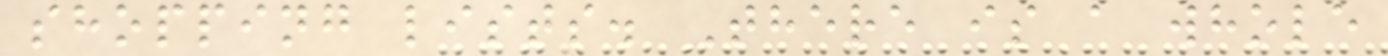shopping lists. There is a whole
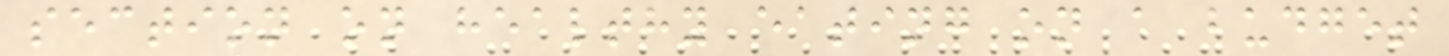section on healthy eating on a budget
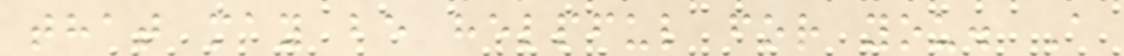that may be helpful for you. A
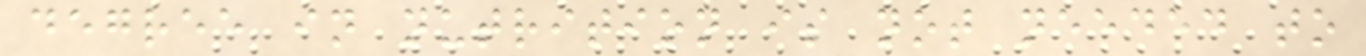degree in nutrition is not needed to
